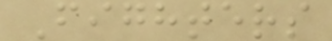Fighters
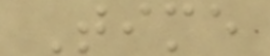Time
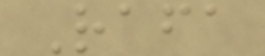Rafa
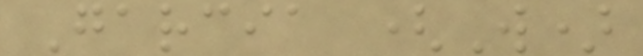Garcia (W)
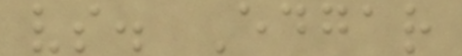vs. Edgar
